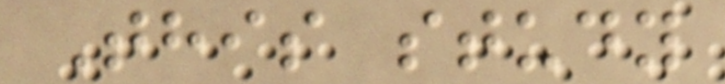This study
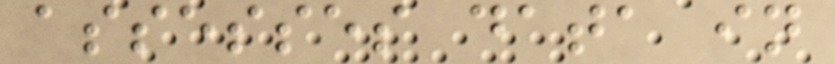assesses data in
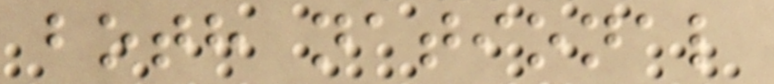both national
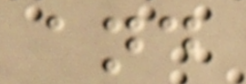and
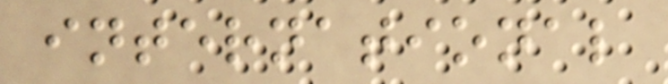international
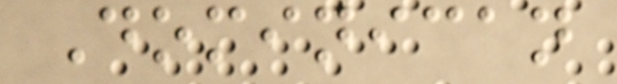Dominican
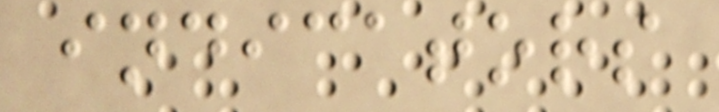indicators
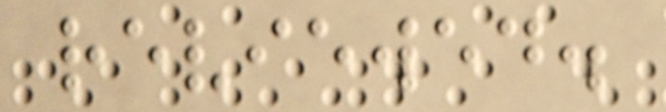reviewed.
